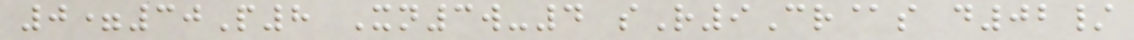0=30P8 Xn3w-4 sR9Cr@s d02/
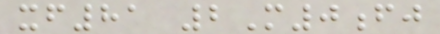xf81 2M0fj
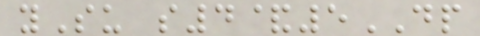ySu s4&5DP
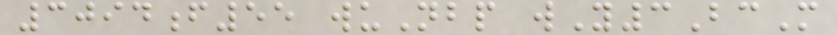3094f55 wuNbp wY3BcM
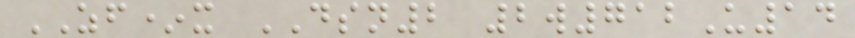ZF*x DSN2 2w712U14
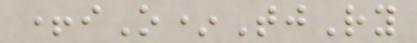+iO*TjRy
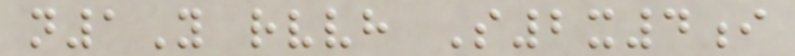n1Y rvvh S2x4i
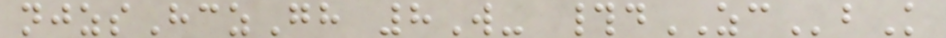njzsHczGh 8W- #dZCbK
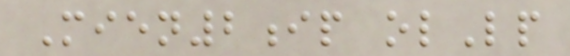Mien2ip olLp
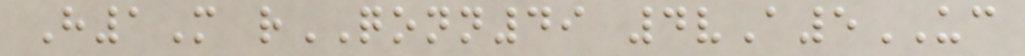H1M rQONN49 4vA5UC
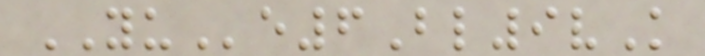YUe6Bl9vK
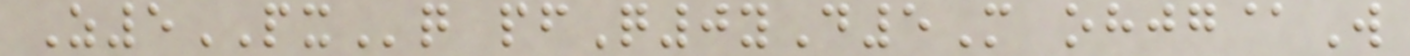Z5PXq pfQ0yD5M ohjg@W
